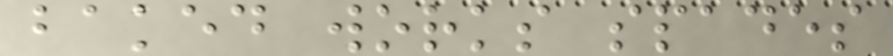baked works spades
